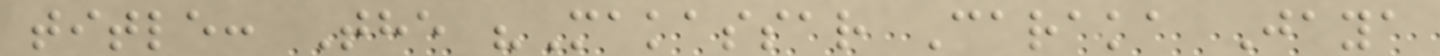title: The "Makassar Caraka Jaya
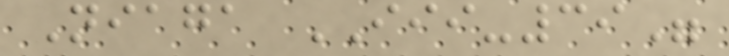Niaga III-39"
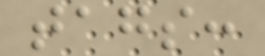tags:
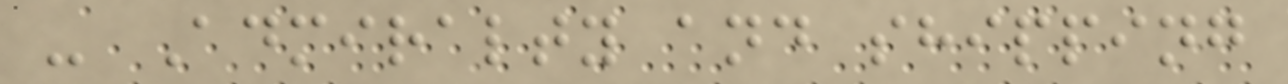- Admiralty and shipping
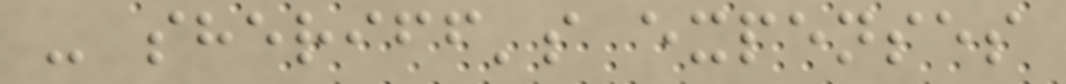- sheriff's expenses
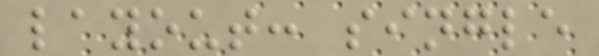layout: single
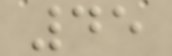45
